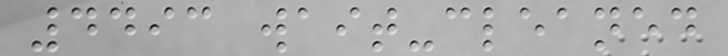4493 wait-cleaned
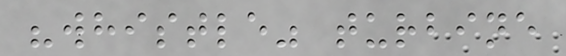"whistle" turbine
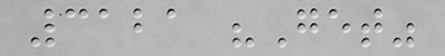3121 "Get"
